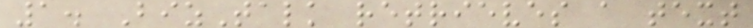1. BizTalk retrieves a text
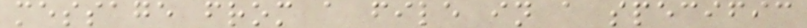message from a file in a specific
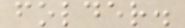folder.
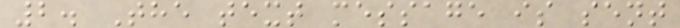2. The text message is sent
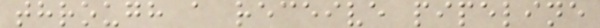through a receive pipeline
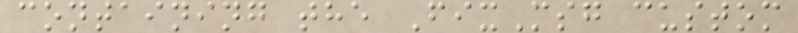containing the FixMsg custom
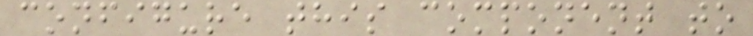configure this component to
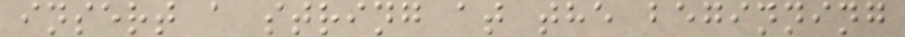insert a string at the beginning
